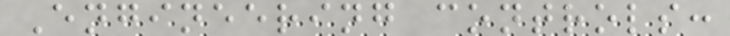Engineering controls:
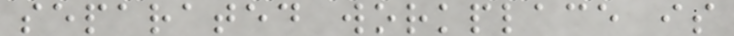separated workplace is
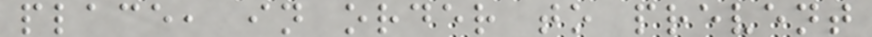place, in order to prevent
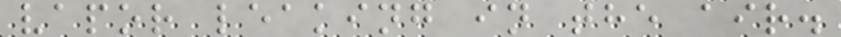vapor leaking in the air.
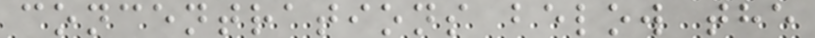concentrations below the
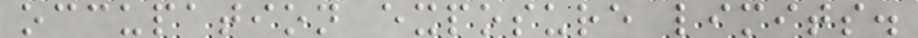occupation exposure limits.
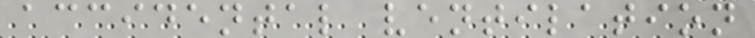accidental ventilation
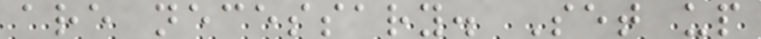are necessary. Set up
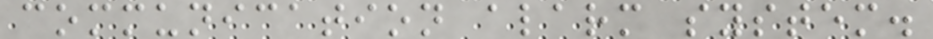communication alarm system.
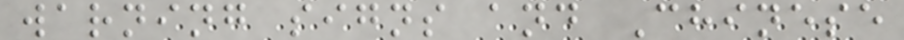warning signs and Chinese
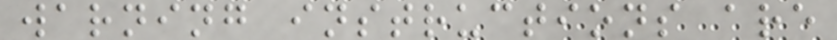warning instructions are
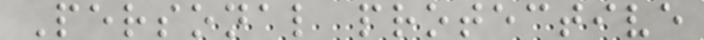Personal protective
